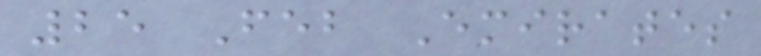25 Feb Emirates
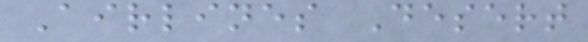Airlines Desert
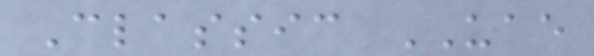Classic UAE
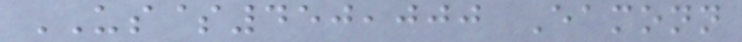US$450,000 Eamonn
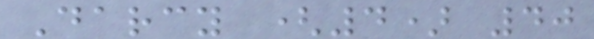Darcy (4) 40
